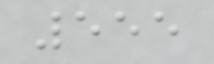555
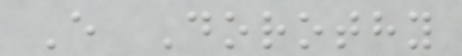E Dorothy
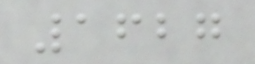1627
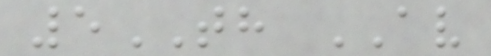5TH AV
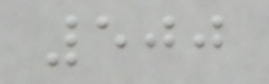500
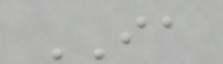IA
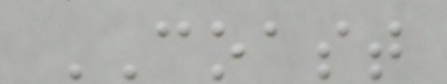COAST
